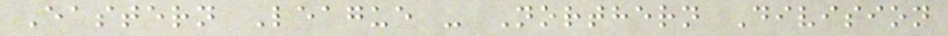Eastern League - Northern Division
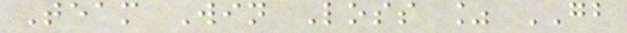Team Win Loss % GB
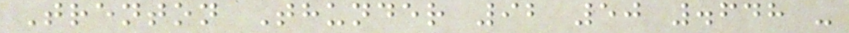Trenton Thunder 92 50 .648 -
